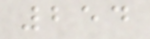254
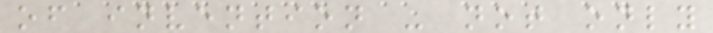of invention - not only
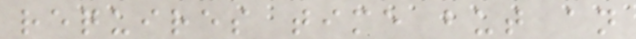requires time but an
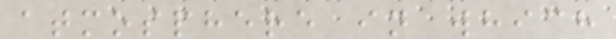atmosphere in which
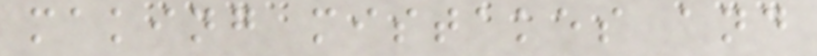making mistakes and
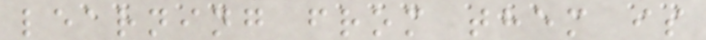learning from them is
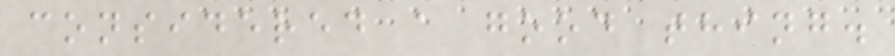considered a good thing.
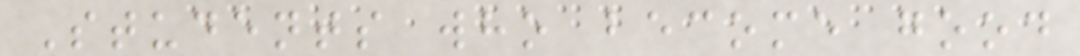Students who become good
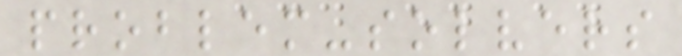problem-solvers
